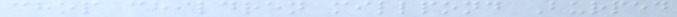chop children millpond Burped
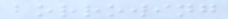borrowing
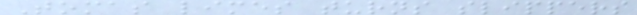Tomas limes turns slippers
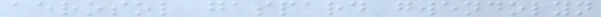aerosol gaspard gwendolyn
